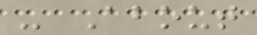- About
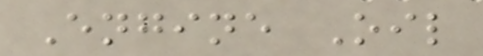Engine Oil
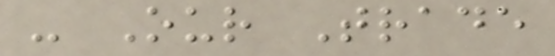- Our Trade
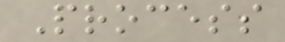Process
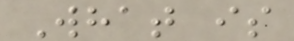What is
